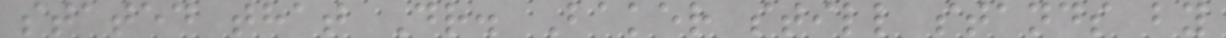stated that Dr. Baker still stands by
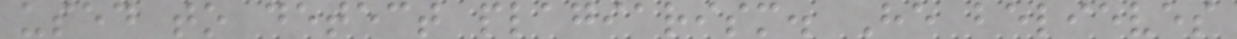used to detect plagiarism. He believes
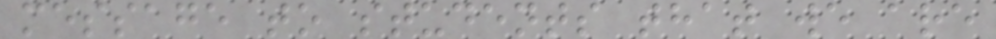message to students that we are
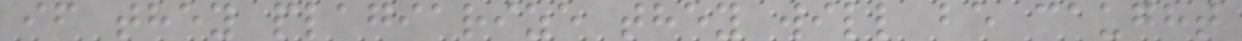if they plagiarize they will be caught
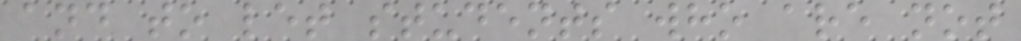and to let students who are not
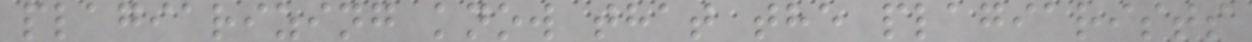plagiarizing know that the plagiarists
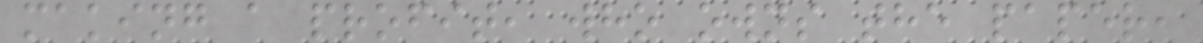making a profit, who owns the paper,
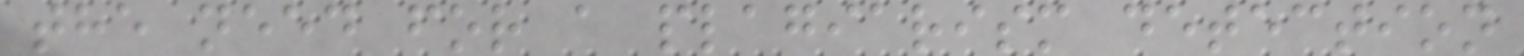the need for a plagiarism detection
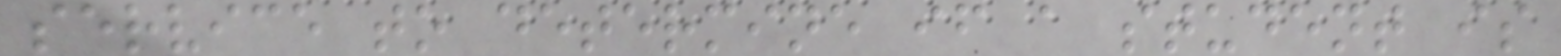service to determine if a student is
